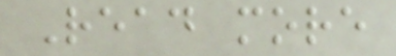Read more
